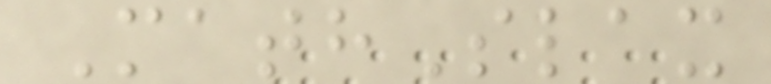MathSlax
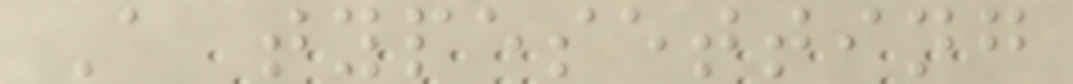A typesetting
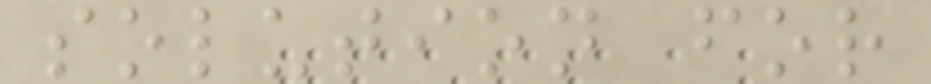solution for
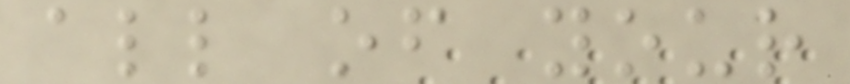all of your
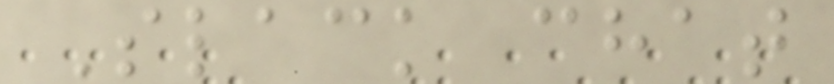Slack chat
